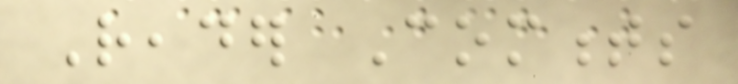Reader Comments
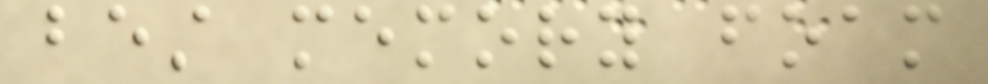best memory foam
